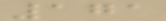171
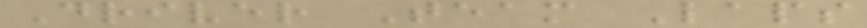Driver Team Laps
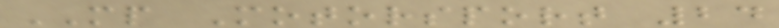MP Motorsport 24
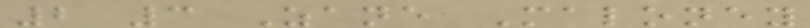2 3 Zane Maloney
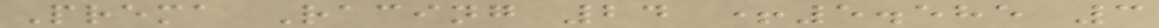Prema Racing 24 +5.585 3
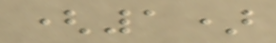(1)
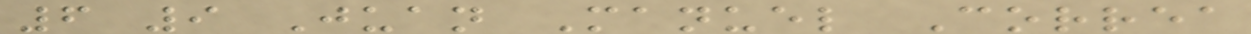6 9 Juan Manuel Correa
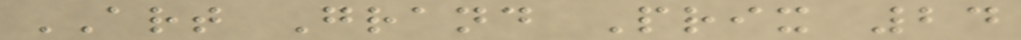ART Grand Prix 24
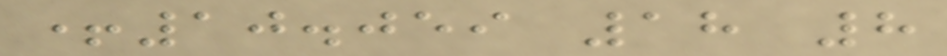+10.059 18 8
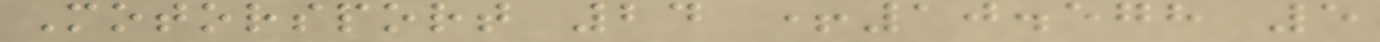Motorsport 24 +10.578 5
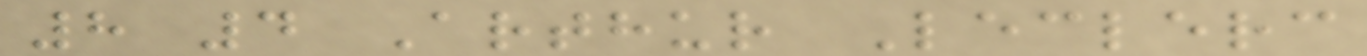8 4 Arthur Leclerc
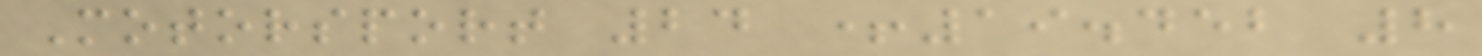Motorsport 24 +19.452 8
